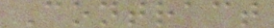Contract
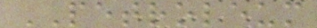PETROLEUM
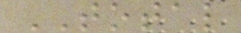TOTAL
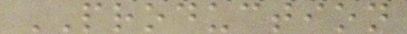PRODUCTION
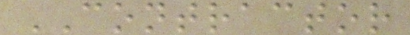CONTRACTOR
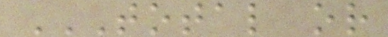TOTAL OR
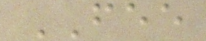FEE
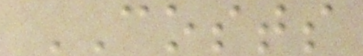COSTS
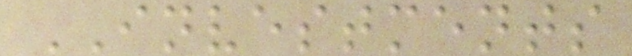INVESTMENTS
